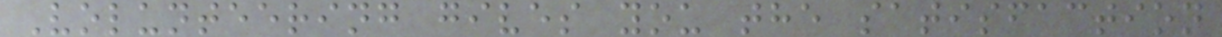Volunteering gives you the satisfaction
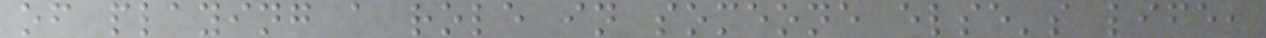of playing a role in someone else's life,
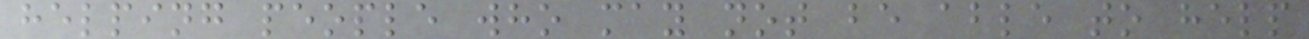helping people who may not be able to help
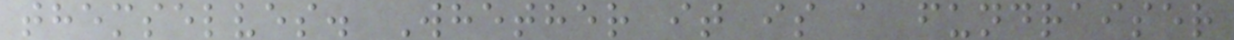themselves. Whether it is a fundraiser
